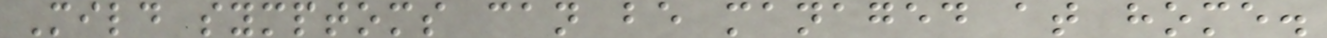Mild symptoms can be managed at home.
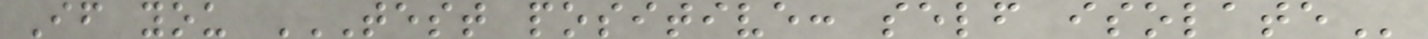If you TEST POSITIVE: SELF ISOLATE
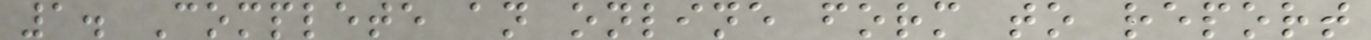1. Complete an online form to report
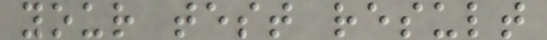your test result
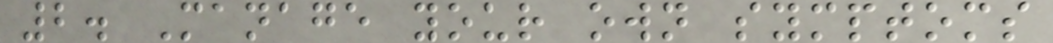2. Manage your own symptoms
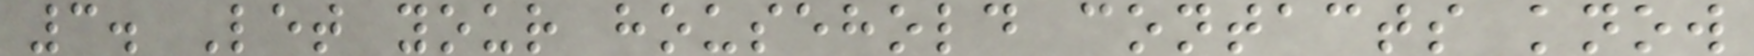3. Let your household contacts know
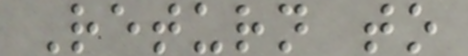Return to
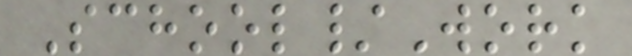School/Work
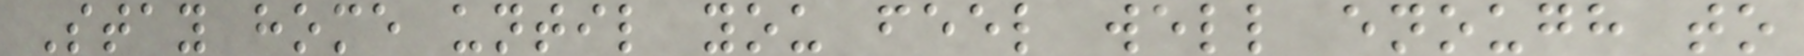Stay home until you feel well enough to
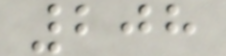208
